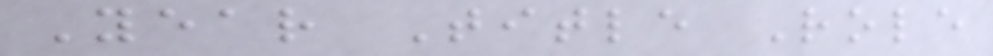Year Title Role
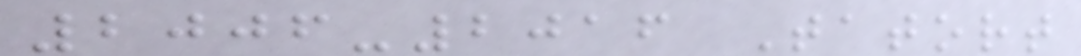2006-2016 Tatort
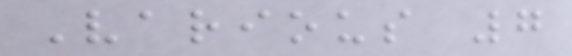Various 7
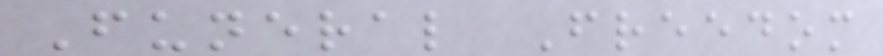Funeral Freedom
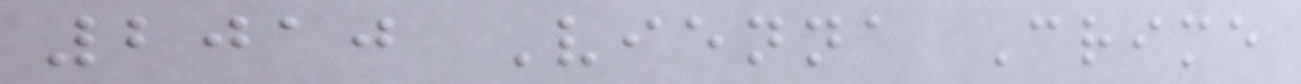2010 Vienna Crime
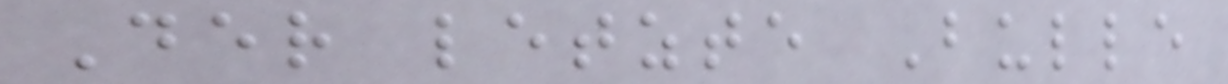Der letzte Bulle
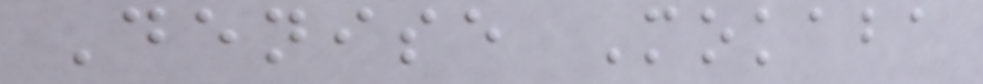Denise Mokaba
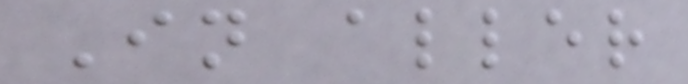In aller
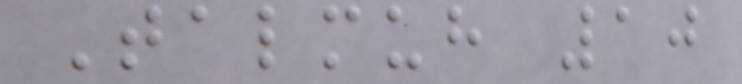Talmuh 10
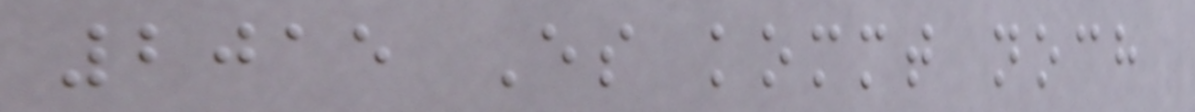2015 Es kommt noch
